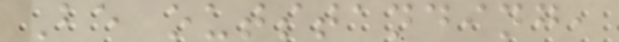Be outstanding,
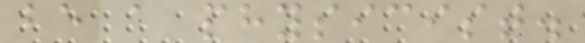be a physicist.
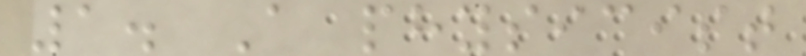1. A physicist
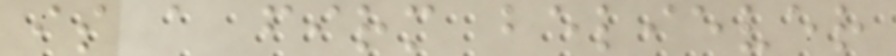is a firm believer
